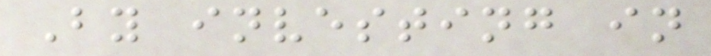By investing in
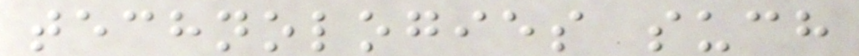technologies such
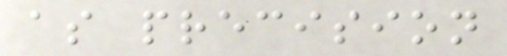as precision
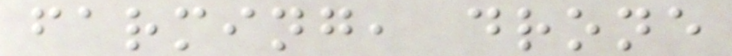farming, drone
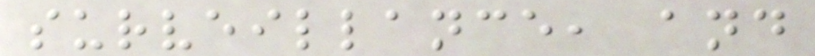surveillance, and
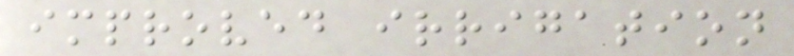improved irrigation
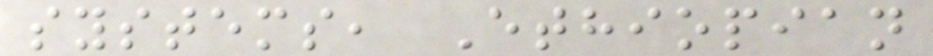systems, Ethiopian
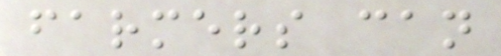farmers can
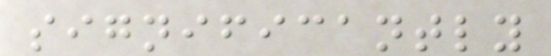significantly
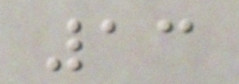13
